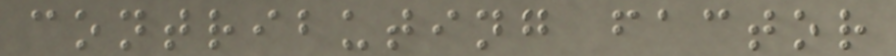contributing factor
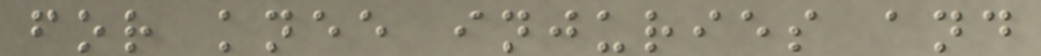for knee injuries and
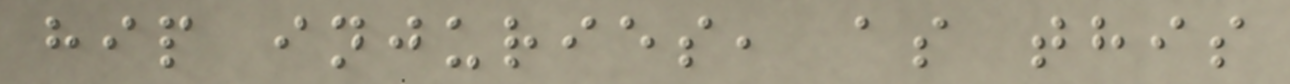hip injuries, as this
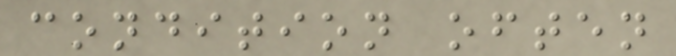condition often
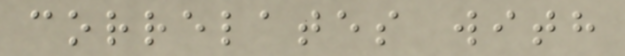correlates with
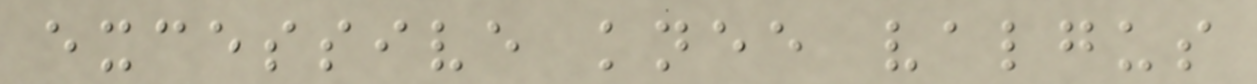excessive knee valgus
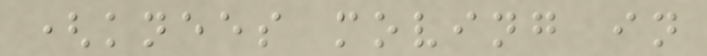(knees moving in
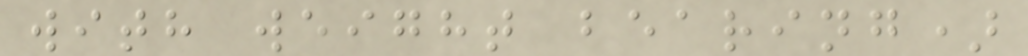with weight bearing)
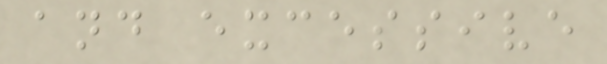and excessive
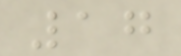17
